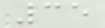35
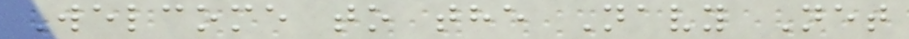Welcome to the Navy Net
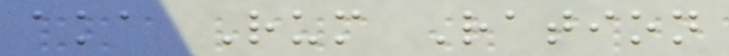aka Rum Ration
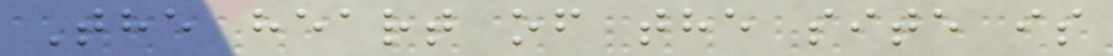The heart of the site is
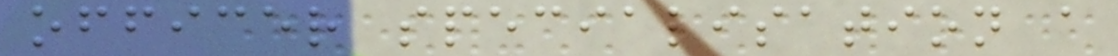officer specialisation a
